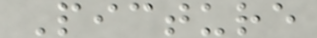Picture
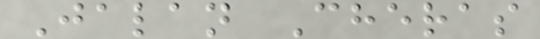Jalan Cheras
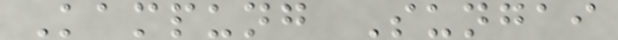Kampung Sungai
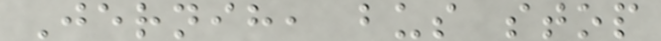Jernih, bus stop
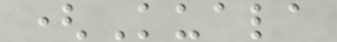(Kuala
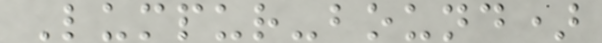Lumpur-bound)
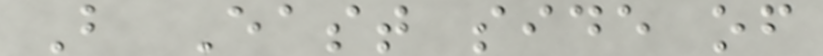B East side of
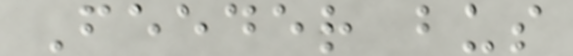Feeder bus
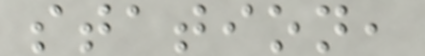station,
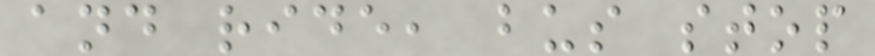and ride, bus stop
